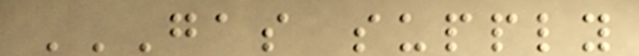GAS SUPPLY
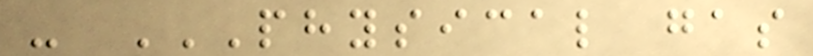- PHYSICAL GAS
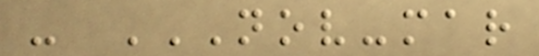- NOV-MAR
